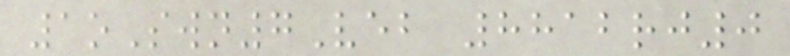1oSwn7Veb 8812rj0
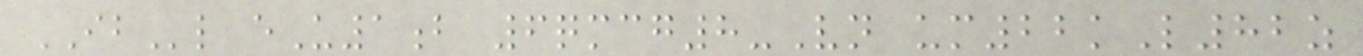IBl eU1b 6qmcg8-Vn um22kL82z
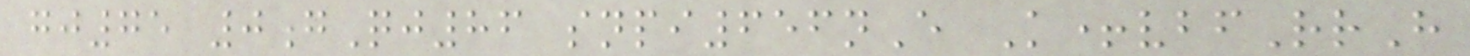gj75 0gQj86 snpi656nE K+vbfRrH
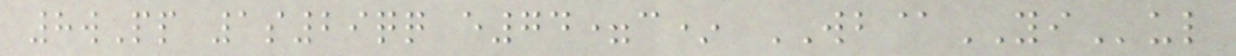8wPp 1s29qq e74=c* WB@YIul
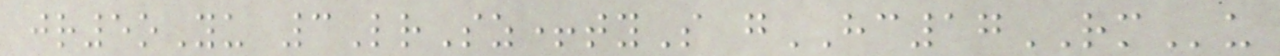jr5oYu 3LrSz+tyS gHC17RMu
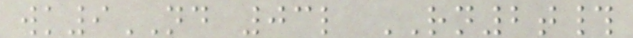wk9ND 03l RN2t#
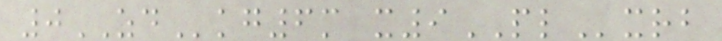0ZDkg6m x9PLxrb
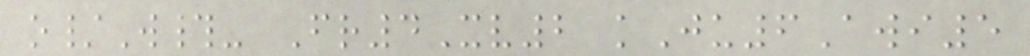o/W#- Fr4Xv2 kJu6Awi5
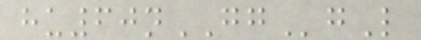hu60nGGgL
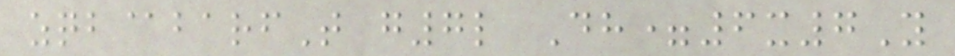zqb@barfT g7l Dh=6x7Y
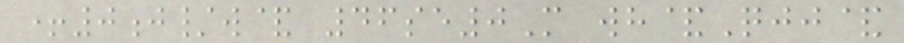+0j/w& 46se0M wh&Qjj&
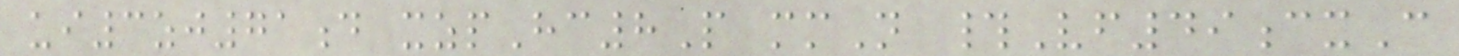ui3zj71d xzpHc8P mmN #Vf49cxC
